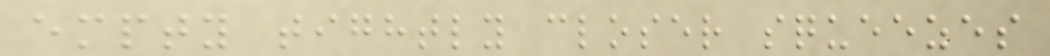empty tightly closer squeezes
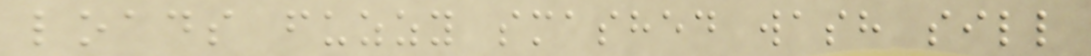loads fuzzy smashed wash sill
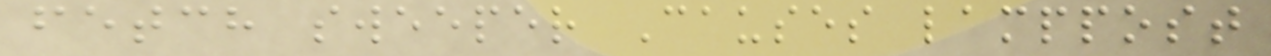fetch sweeper Causes lamppost
